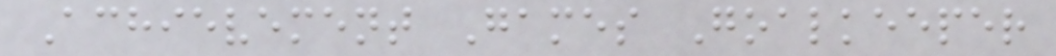Achievement Games Goalkeeper
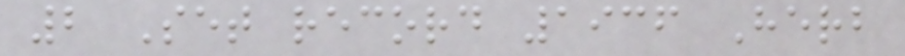2 Set record 1936 Herb
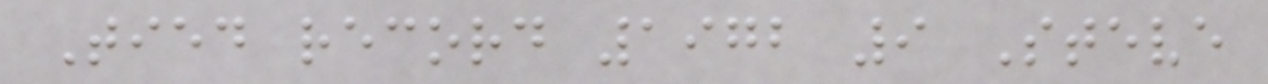Tied record 1972 9 Steve
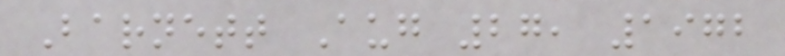Barnett Aug 27, 1972
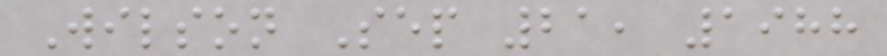Wilson Sep 21, 1988
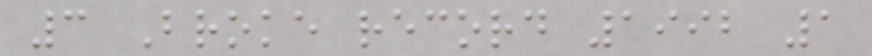3 Broke record 1992 1
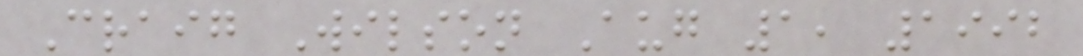Craig Wilson Aug 1, 1992
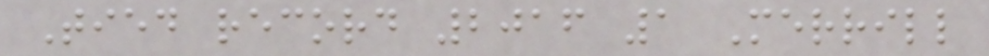Tied record 2016 1 Merrill
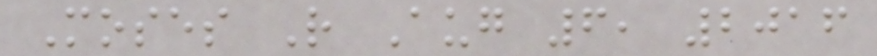Moses R Aug 6, 2016
